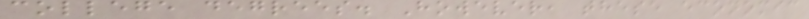college degrees. However, these economic
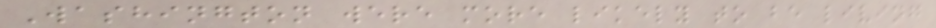Washington were more likely to be living
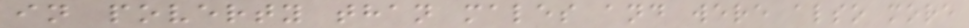in poverty than males and were also more
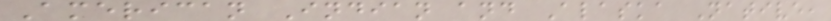American Indian and Alaska Native,
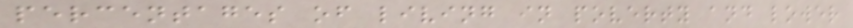percentages of living in poverty and lower
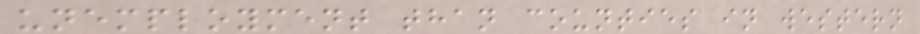unemployment than counties in western
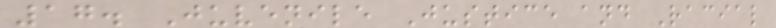17. Juvenile Justice and Racial
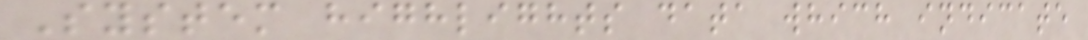System highlights data which indicate
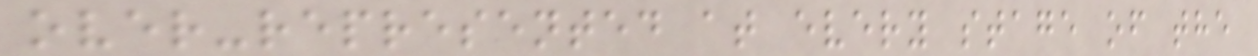over-represented at every stage of the
